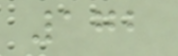172
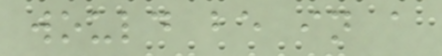would be in a
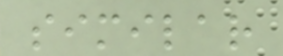similar
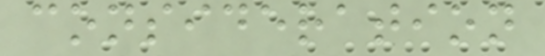consideration
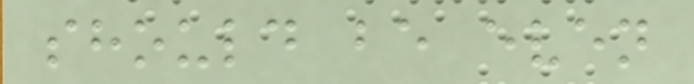should be even
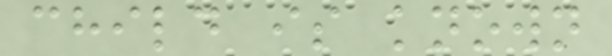child is known
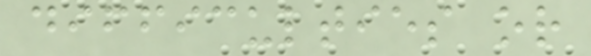difficulties or
